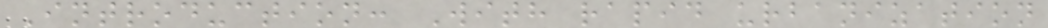Introduction: With rapid urbanization
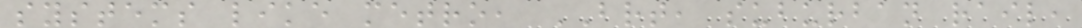systems like metro, BRT, suburban rail,
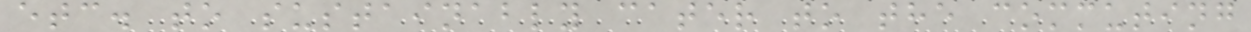etc. to sustainably cater to the commuting
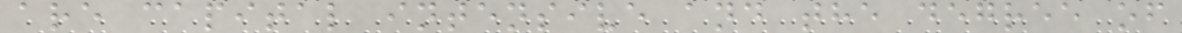are capital intensive and the degree of
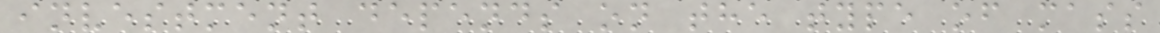investment depends on the type of mass
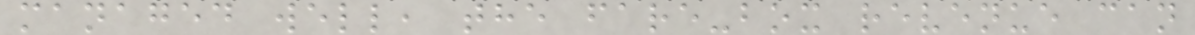managed well, the fare-box revenue can
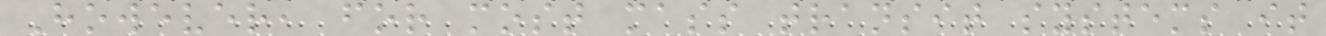However, for most mass transit systems it
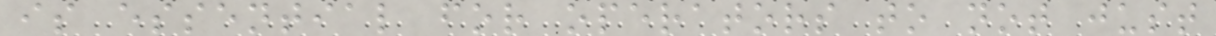is essential for operators to not just
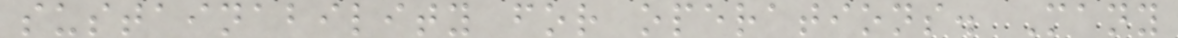sustainability for operations. Many
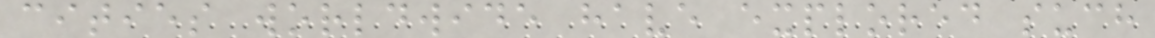cities worldwide have explored such
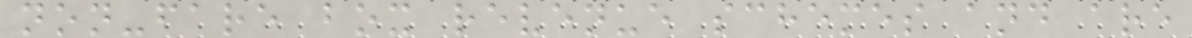non-fare box revenue schemes and are
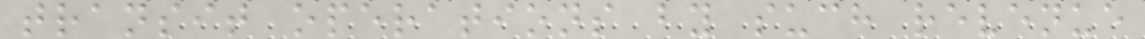transit operations by such revenue
